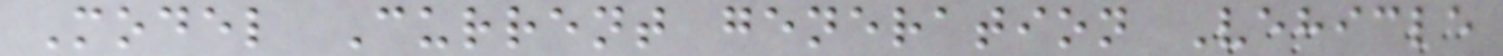Model Current generation Vehicle
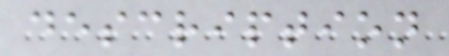description
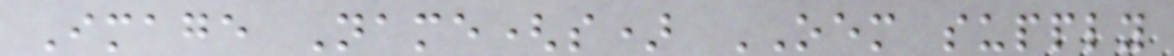Image Name(s) OEM supply
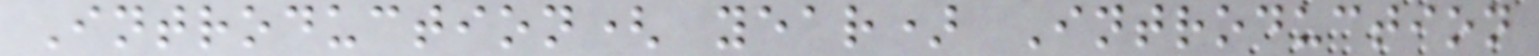Introduction( year) Introduction
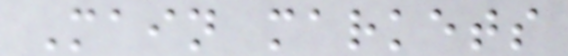Main markets
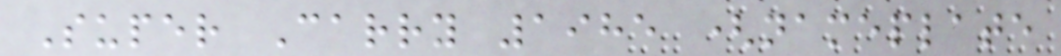Super Carry 1985 (nameplate
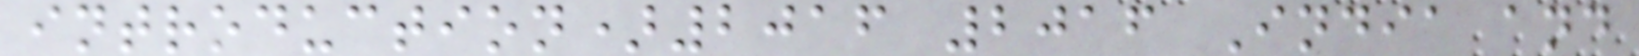introduction)2016 2016 India and
